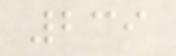239
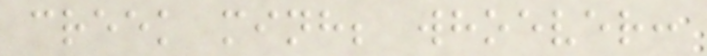creek minh; whoever:
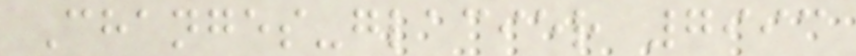Changes-glacier 7993
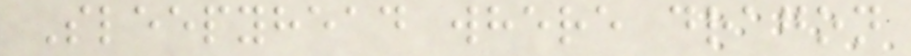Sleepyhead where dragon
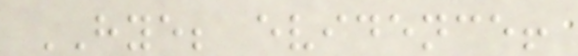HYE; evidence!
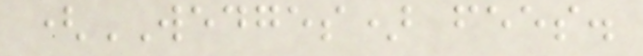(WEDGES) fees.
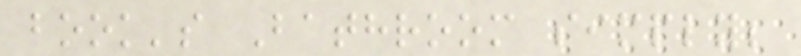book's Bathroom simply;
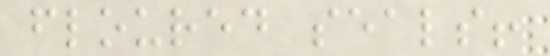floured seals!
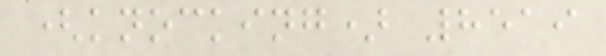(knocking) 8519
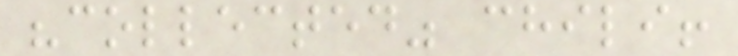"collected" chili!
